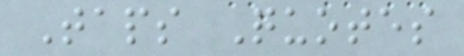Taps Quotes
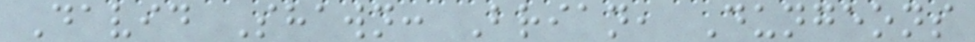David Shawn: Brian, Dungeons
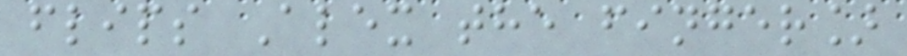flips Alex the finger]
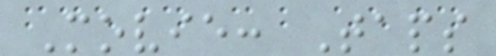Movie: Taps
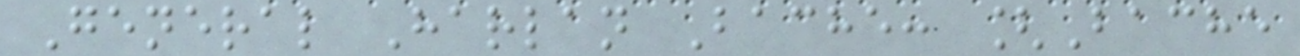General Harlan Bache: [Bache
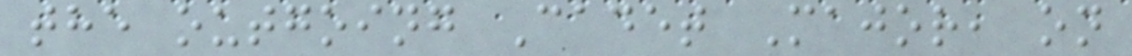the outgoing Cadet Major, on
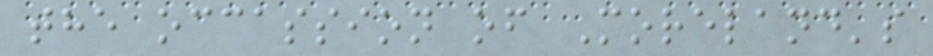the occassion of Moreland's
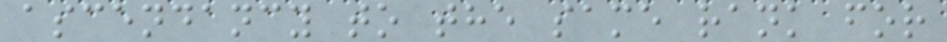ascendancy to the same rank for
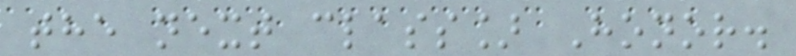the next class] Honor.
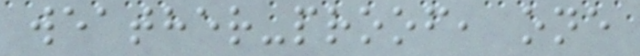weather-proof, one
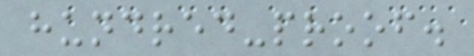hundred-proof.
